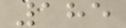185
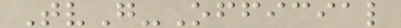TvG-Official
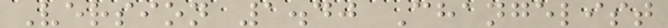Version 1.40 Changelist
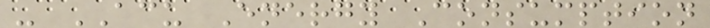- ACU Energy Consumption
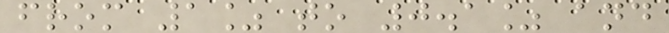from 1% to 0.1% and
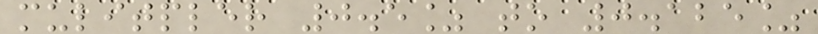mulitpler 0.5% to 0.125%
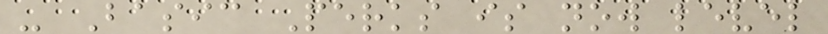- Basic Perks is now level
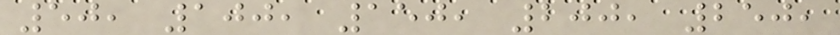50, 100, 150, 200, 250,
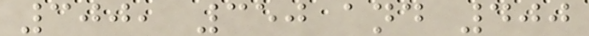300, 350 and 400
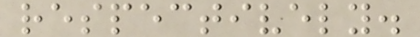respectively.
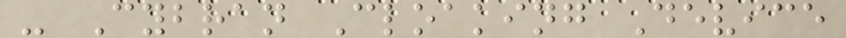- Cybran Cloaking Device
